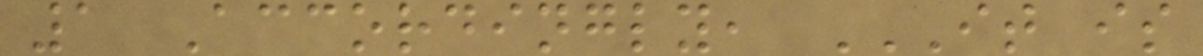1 Accordingly, IT IS
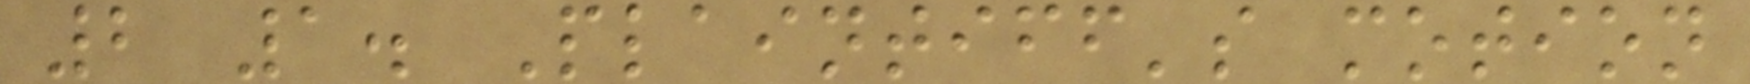2 1. Plaintiff's motion
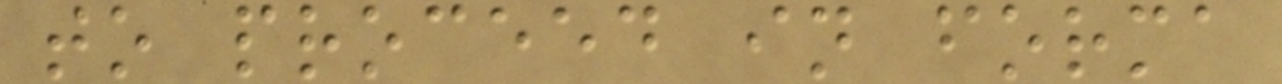to proceed in forma
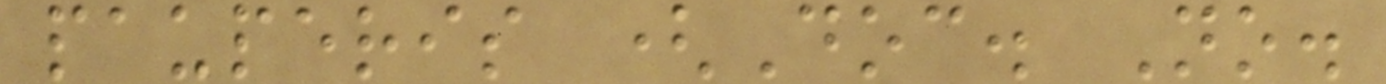pauperis (Doc. No.
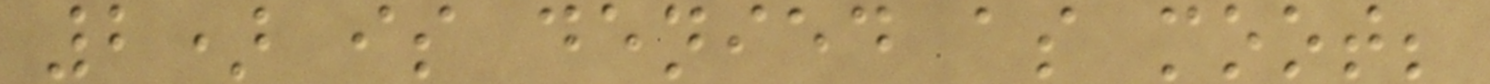2) is denied as moot;
